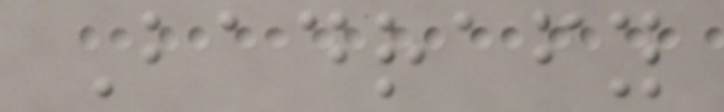Badrafy
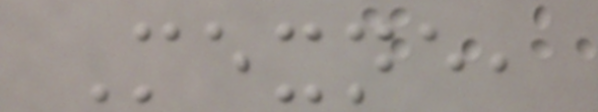Mexne,
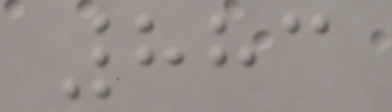883
